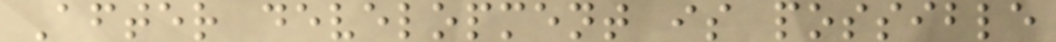After development is possible
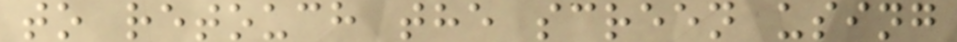to retouch the screen using
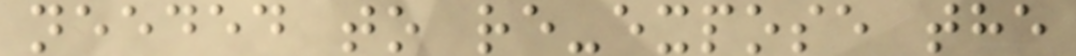needed to re-expose the
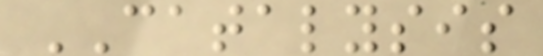CATALYSIS
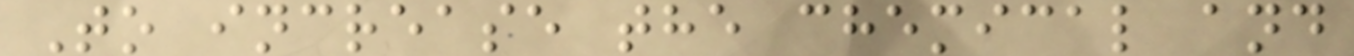To increase the chemical and
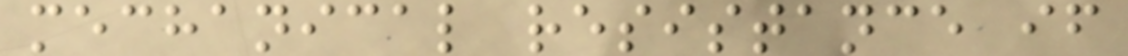mechanical resistance if
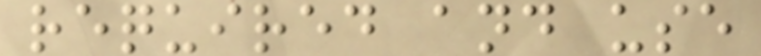required and use
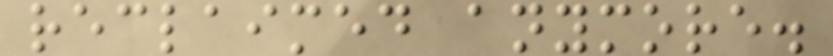reclaimed anymore.
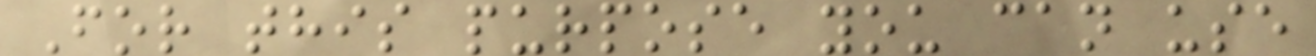For this purpose you can use
